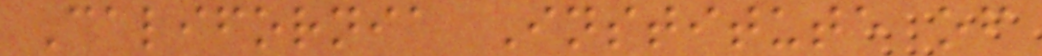California Institute of
